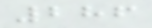286
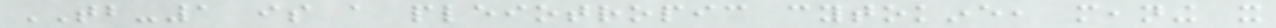TB-1 is a pleiotropic cytokine, meaning it
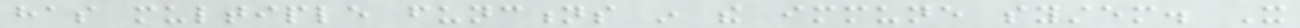has multiple functions in the immune system. It
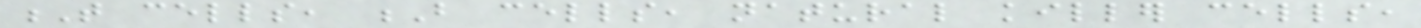T cells, B cells, natural killer cells,
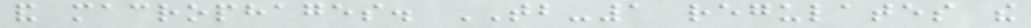and macrophages. TB-1 regulates the
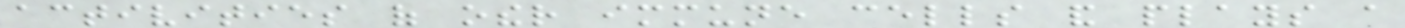activities of other immune cells and plays a
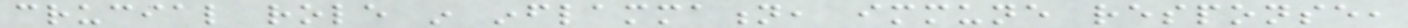crucial role in inflammation, immune response,
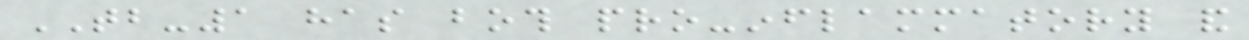TB-1 has both pro-inflammatory and
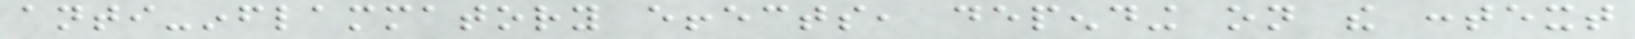anti-inflammatory effects, depending on the context
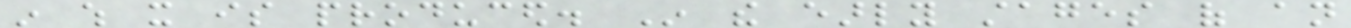in which it is produced. In the early stages of an
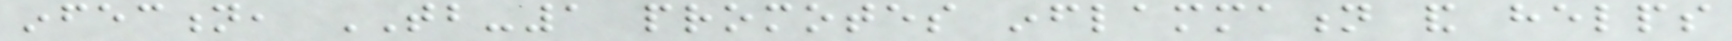infection, TB-1 promotes inflammation and helps
